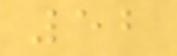52
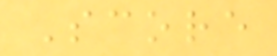Score
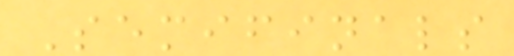Semifinals
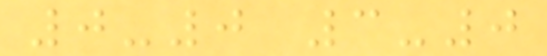0-0 3-0
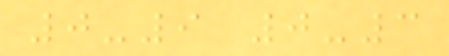0-9 0-3
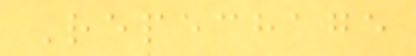Repechage
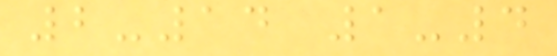2-14 1-4
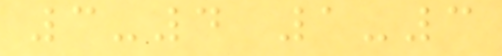3-4 1-3
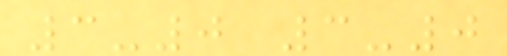3-0 3-0
